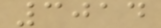3014
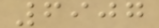6907
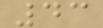43
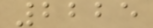2225
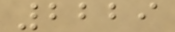2229
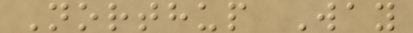Northup Way
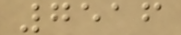7516
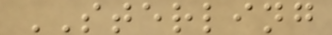STERLING
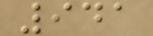941
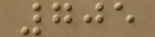705
